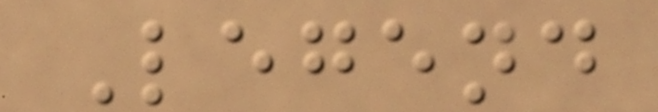Legend
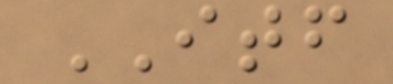ITF
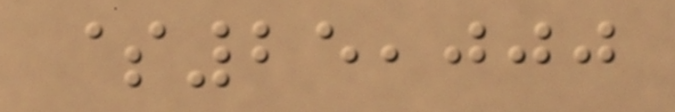$25,000
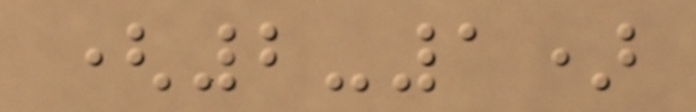(2-1)
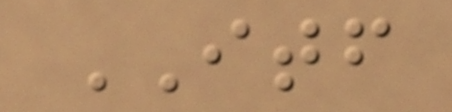ITF
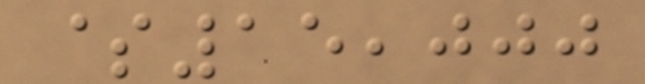$15,000
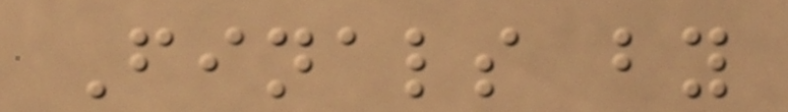Finals by
